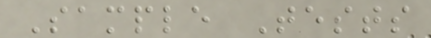Sample Tests
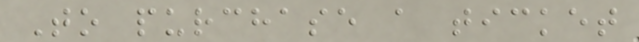To purchase a ticket
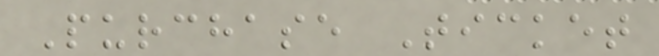Purchase Ticket
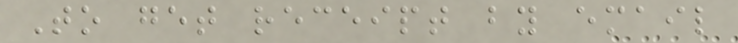To get receipt by email
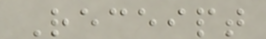Receipt
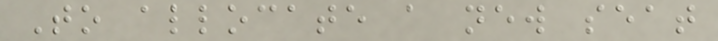To allocate a new seat
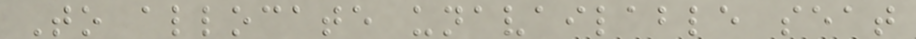To allocate unavailable seat
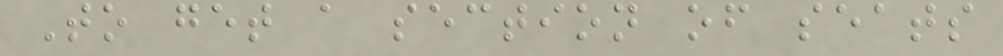To get a section of seats
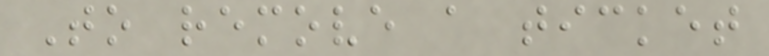To remove a ticket
